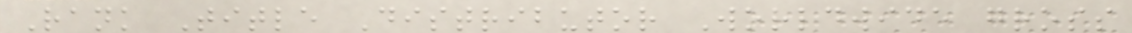Rank Title Distributor Worldwide gross
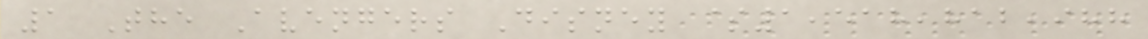1 The Avengers Disney $1,518,812,988
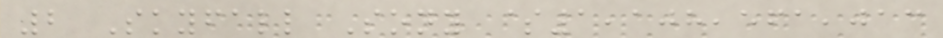2 Skyfall Sony $1,108,561,013
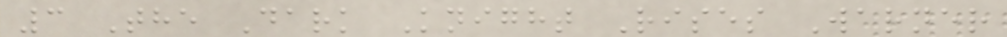3 The Dark Knight Rises Warner
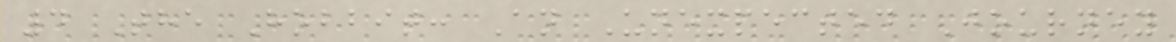4 The Hobbit: An Unexpected Journey
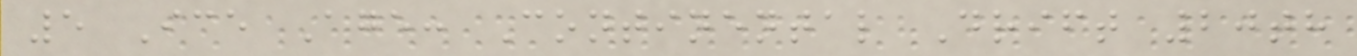5 Ice Age: Continental Drift 20th
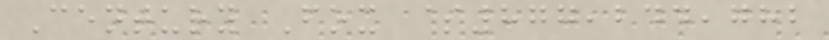Century Fox $877,244,782
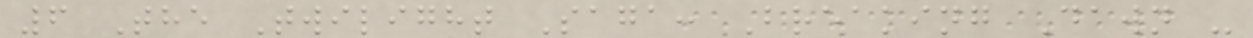6 The Twilight Saga: Breaking Dawn -
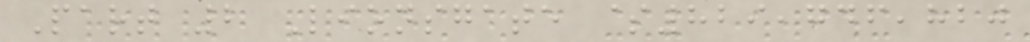Part 2 Lionsgate $829,746,820
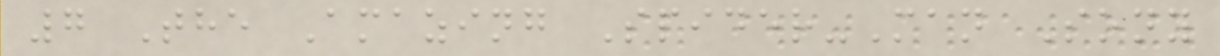7 The Amazing Spider-Man Sony
